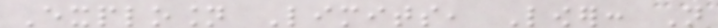Explosion Limits, Lower: Not
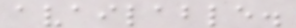available.
